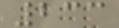233
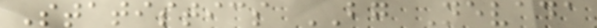Statistics BG Nevada
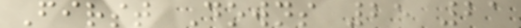First Downs 25 21
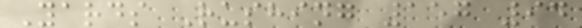Yards Rushing 157 94
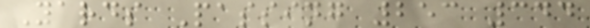Yards Passing 253 344
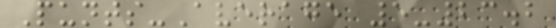Punts-Average 5-23.2
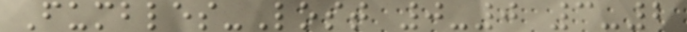Fumbles-Lost 0-0 3-2
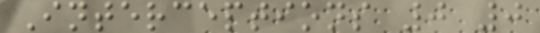Interceptions 0 0
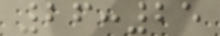26:25
